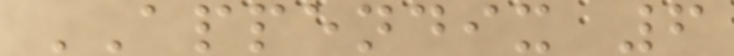APPENDIX 6
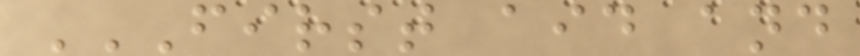FIRST AID AND
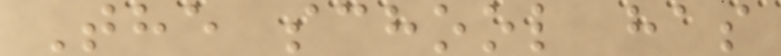The school has
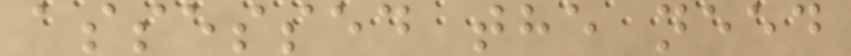assessed the need
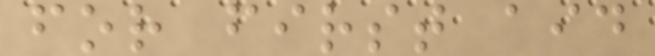for first aid
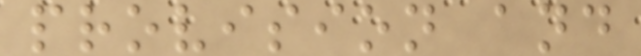provision and
